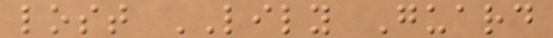lost LILY Guard
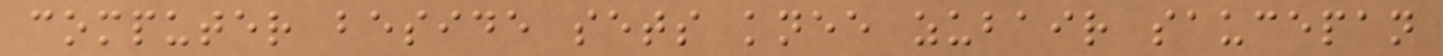computer beside sets knee zubair saucepan
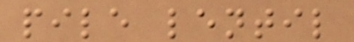pile lentil
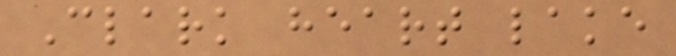Clark heart lake
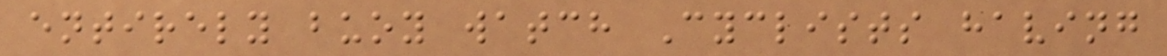entirely buoy watch Cyclists having
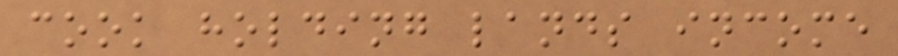cook holding lands income
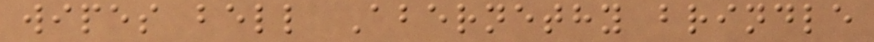wipes bell Abernethy brindle
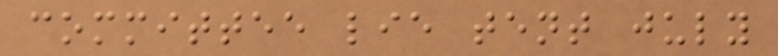committee lie tent july
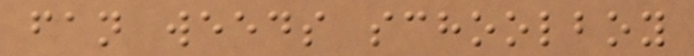fan weeds schoolboy
